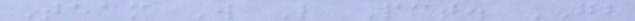Team W L Pct. GB
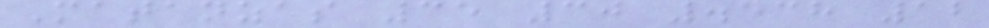Matanzas 35 30 .538 12
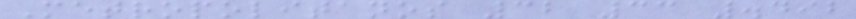Metropolitanos 32 33 .492
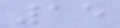15
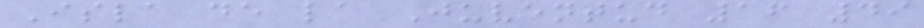Isla de la Juventud 16 49
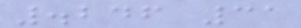.246 31
